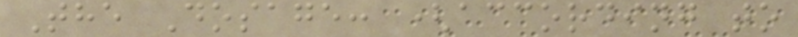The Dosage: (according to
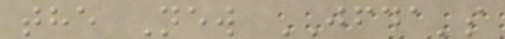the New JFDA's
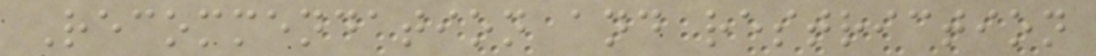Recommendation and restriction
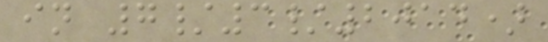in 7/3/2014)
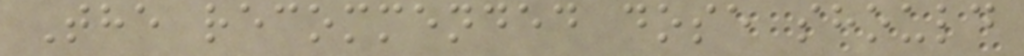The recommended dose should
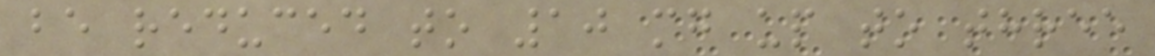be reduced to 10 mg up to three
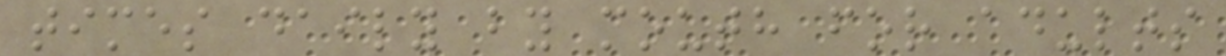times daily by mouth for adults
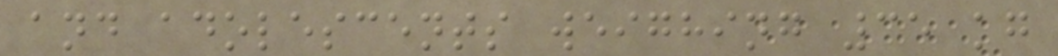and adolescents weighing 35 kg
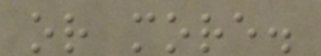or more.
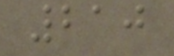210
